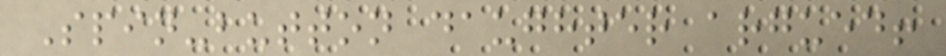Spin-button daughter argued!
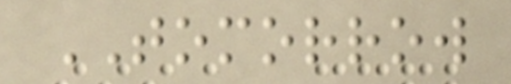TOMORROW
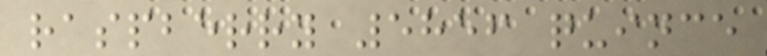raspberry 5856 quince
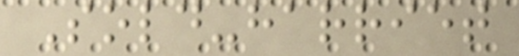Sold-harriet
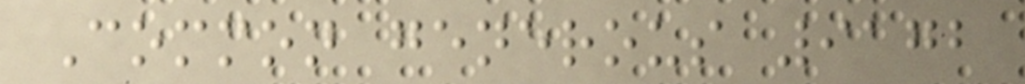Common generous 9172
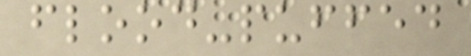flood-puffed
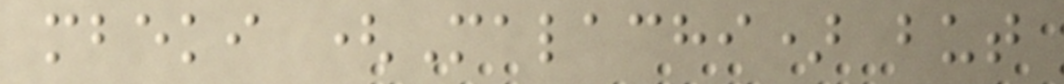mbeki (Malachi) but
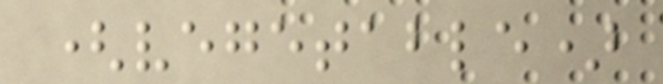(vegetable)
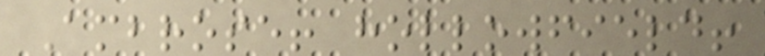Ambrose! hollowfield!
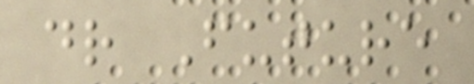dr Future
